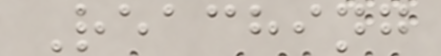Reaching
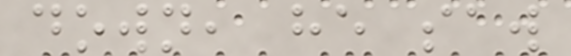down, he saw
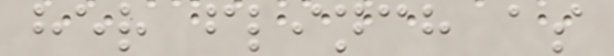her flinch as
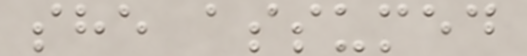she assumed
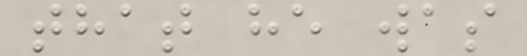that he was
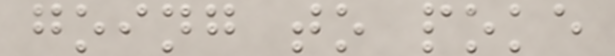going to poke
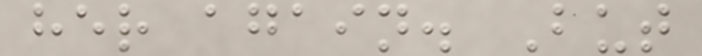her again. But
